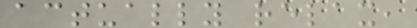actually relax,
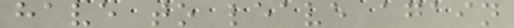have to leave again
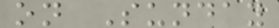on Sunday
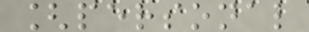[personal
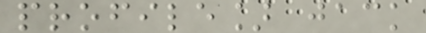profile] jack
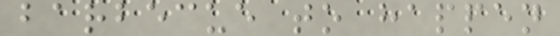barbecue to happen
